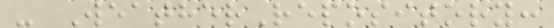- WeatherRepository:
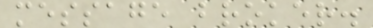message broker.
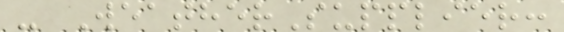- WeatherSupplier:
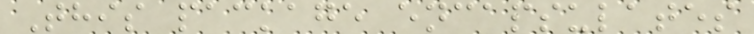This package encapsulates
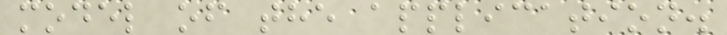model of the application.
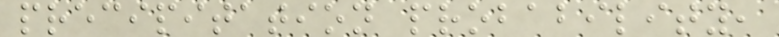precipitation probability,
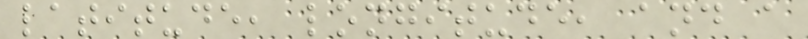latitude, longitude, and a
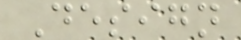Design
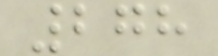278
